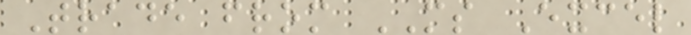Trade from MS Excel
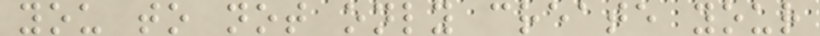you to not only create your
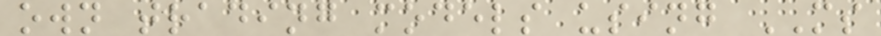own trading models using MS
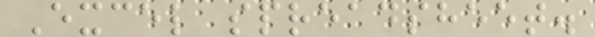Excel spreadsheet.
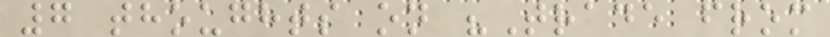7 thoughts on "Trade from
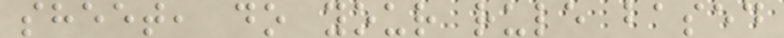sheet, do your rule based
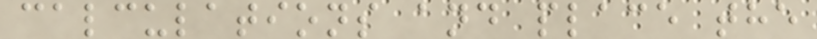calculations and place the
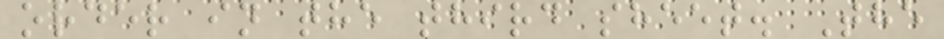order in the third sheet. The
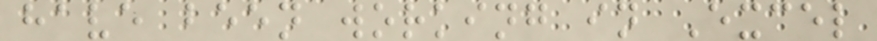have been working in Excel
